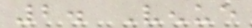2. Venue
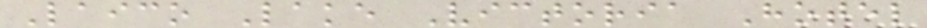Laico Lake Victoria Hotel
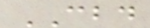CBD
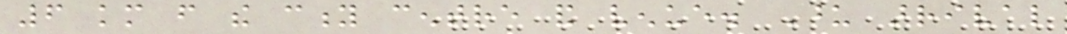6 km from the city centre and venue. Upon arrival
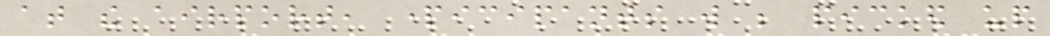at the airport, participants will be picked up
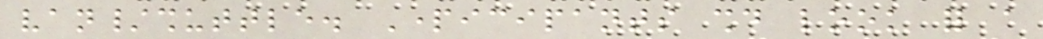van/shuttle. Participants should look for a
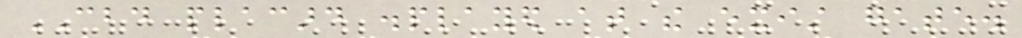CBD placard displayed at the exist gate.
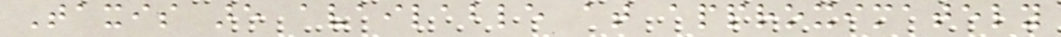Taxis are available at approximately
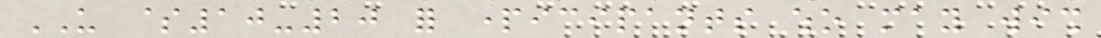US $10-20 for participants who may wish
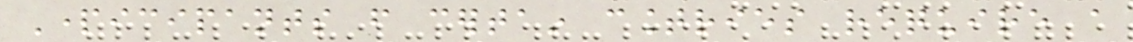Participants from certain countries require a
